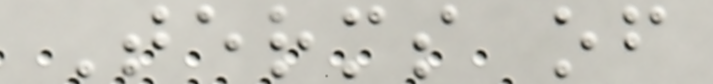Terms of
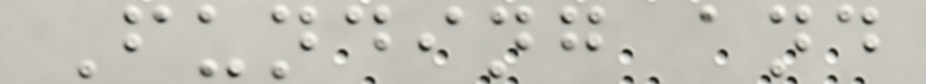Funding and
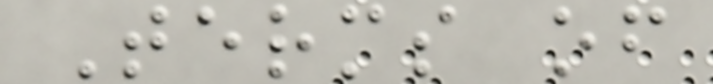Terms of
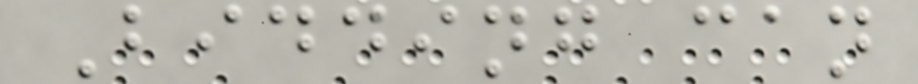Bidding can
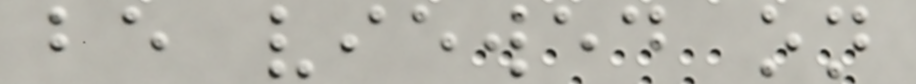be viewed on
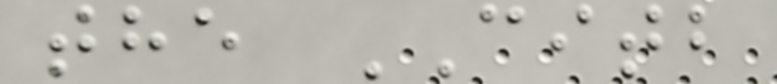the CITB
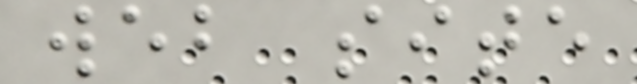web site
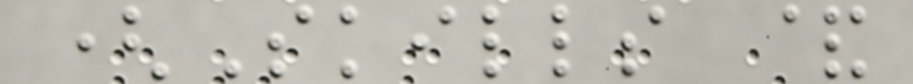(Skills &
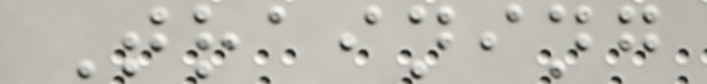Training
